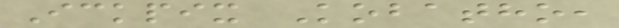Ickpix Kobatho,
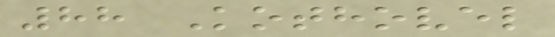88 Kothovel
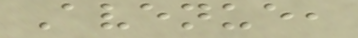Avenue,
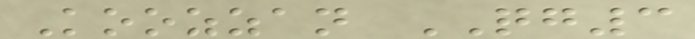Koozzan QG3
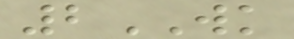2WK
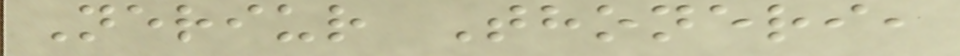Neriur Thoneri,
